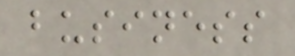business
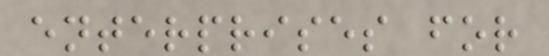enterprises for
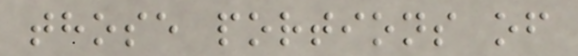those portions of
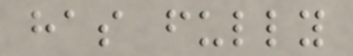has fully
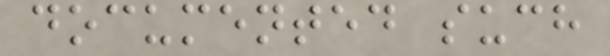documented such
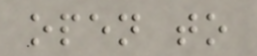open to
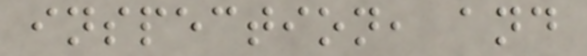inspection, and
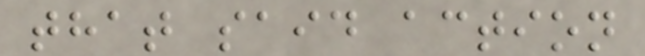that said action
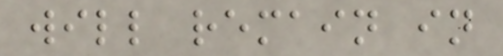will remain in
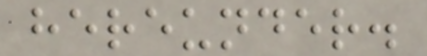hereunder.
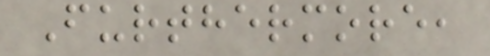Furthermore,
